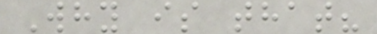Why is that?
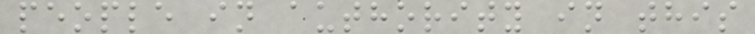people in authority in this
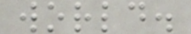world.
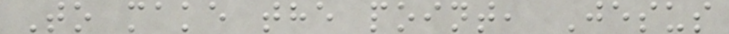To make the point, Jesus
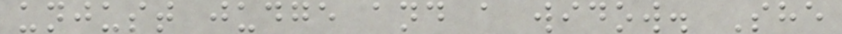unjust judge and a widow. She
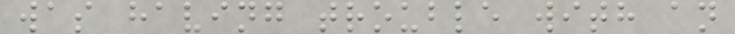was having trouble with an
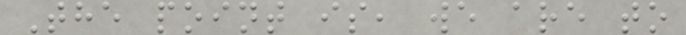The point is, we are to
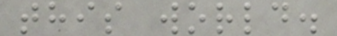this world.
